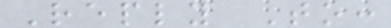Reply To:
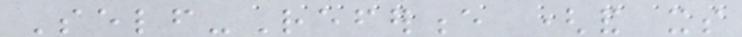Self-Reference (and its
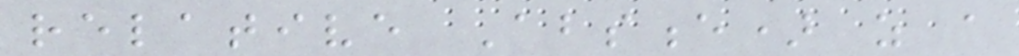relative Absence) as a
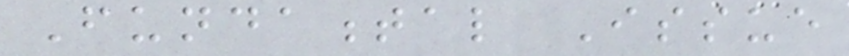Fundamental Issue
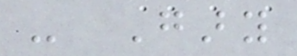- Gary
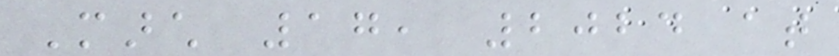March 17, 2024 at
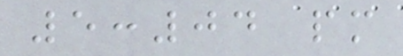5:04 pm
